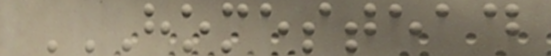HOMESTEAD
